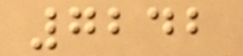7242
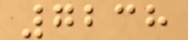7238
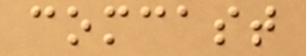comcast
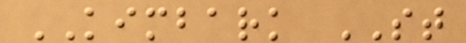KIMBARK ST
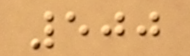500
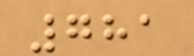781
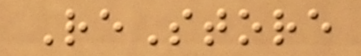ReStore
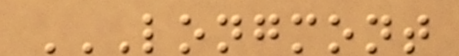LONGMONT
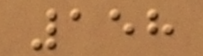158
